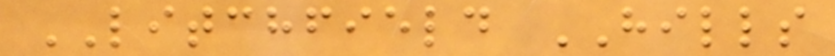LITCHFIELD HILLS
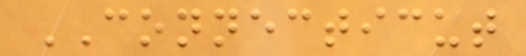CONNECTICUT
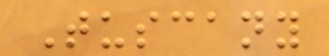Tuscany
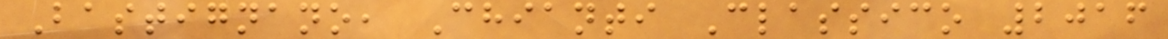Bastignano, Chianti Classico 2016
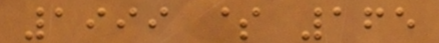1999 $ 165
